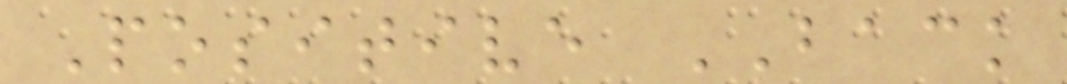Positive BACK
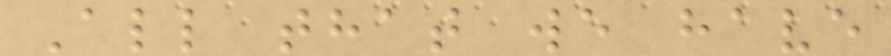All that we have
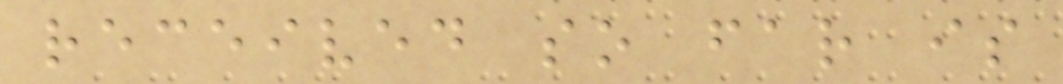received so far is
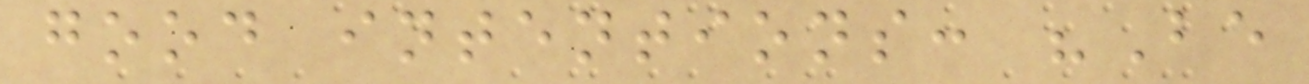good intentions: "Be
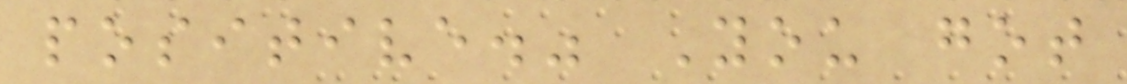positive." You got
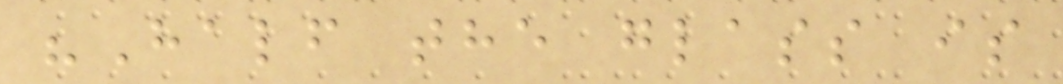"Half the glass is
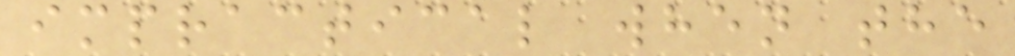impractical when the
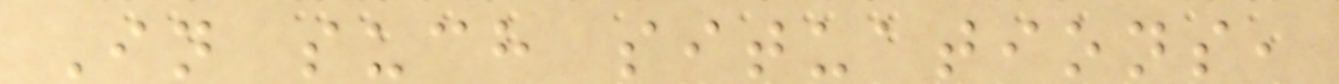In such situations,
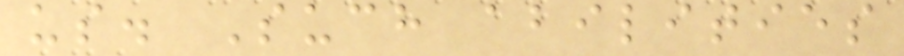us. Such abilities
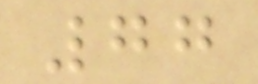77
